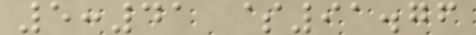5:41 $91.76
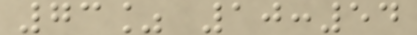73% 10:54
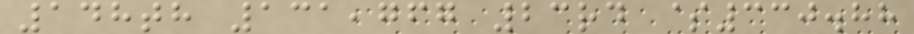148th 131,767 23rd $330.88
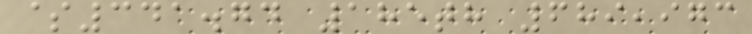$341.74 185th 689,973
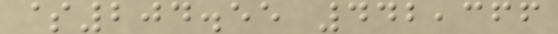$204.55 442,366
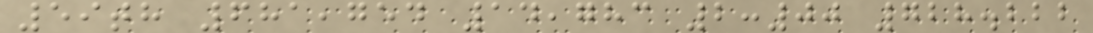59th 681,754 14,783 2:00 728.222
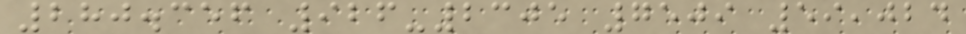280.356 926-2305 7509 59,024
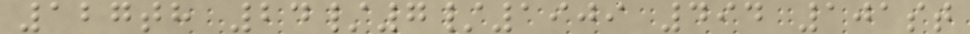127th 24/7/1909 494 101st
